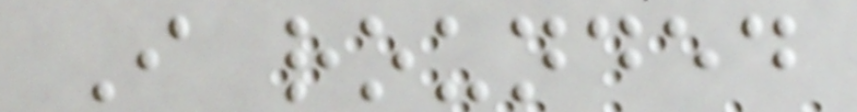I rounded
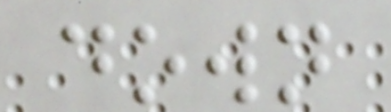down
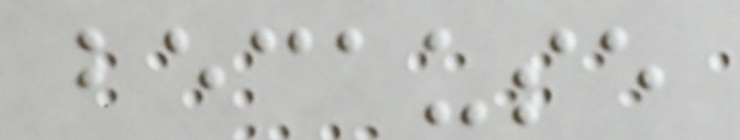because
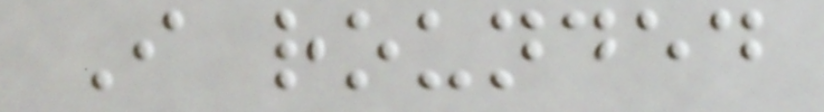I rounded
